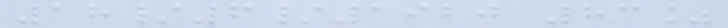18/6/1920 83%
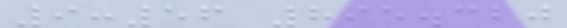9:56 895.320
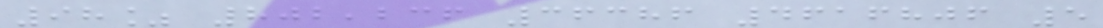98% 802,236 36386 4616806 5
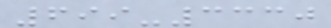699-3330
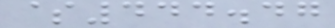$444.47
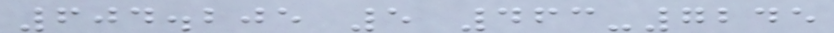604.205 5 463-7245
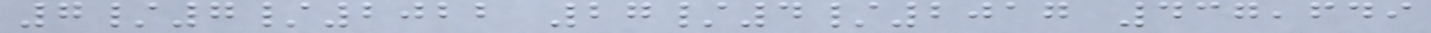7/7/2022 27/4/2017 437,649
